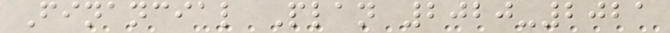Financial Plan 2020-2021
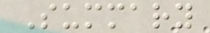Summary
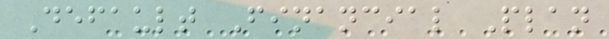Default Financial Plan
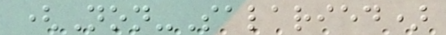(Non-Salaried)
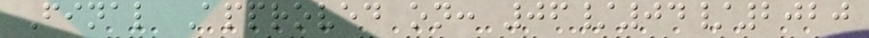Final Approved on: 06/04/2020
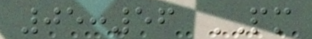05:56 PM
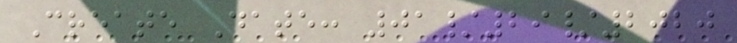Create Date: 01/29/2020
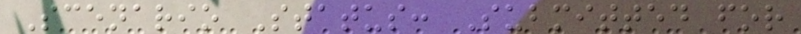Scenario Status: Submitted for
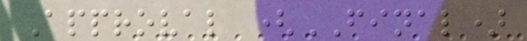Approval (FINAL)
